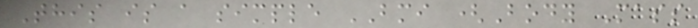This is a simple BMI (Body Mass
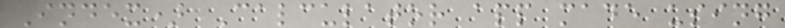Index) Calculator app made using
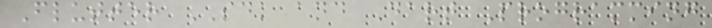Flutter SDK and Dart Programming
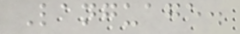Language.
